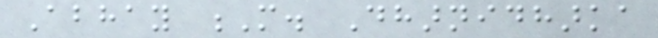Abhay M. Dharnidharka
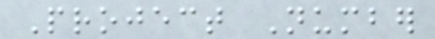Project Number
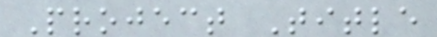Project Title
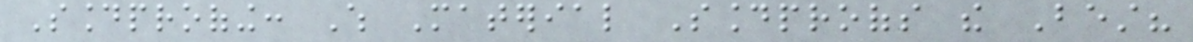Soundproofing: Which Material Soundproofs the Best?
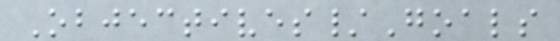Objectives/Goals
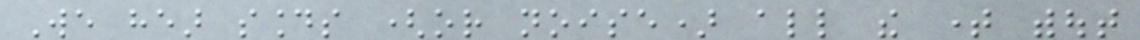We hear sounds (or noise) all the time without
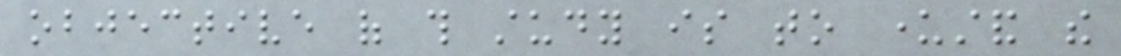objective of this study is to understand the
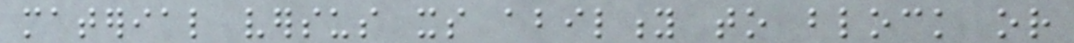material versus its ability to block or
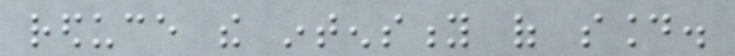reduce the intensity of sound.
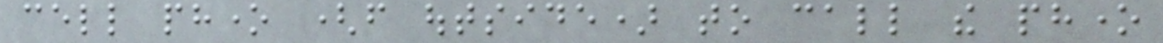cell phone (from outside) to call the phone
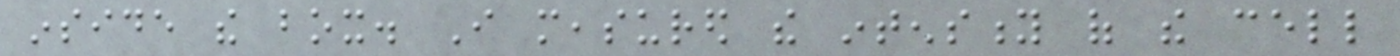inside the box. I measured the intensity of the cell
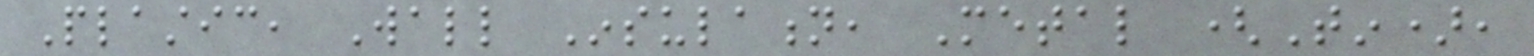Plastic, Wall Insulation, Metal (Tin),
